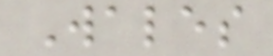Wales
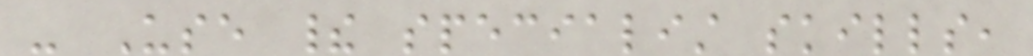- Use their specialist skills,
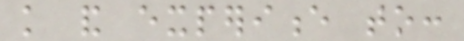knowledge and experience to:
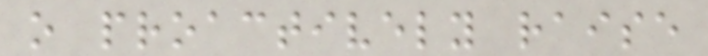o proactively raise
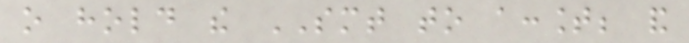o hold the SMT to account; and
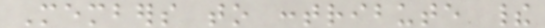Members to contribute their
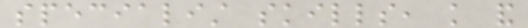specialist skills, knowledge and
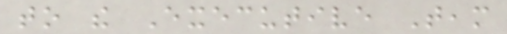to the Executive Team
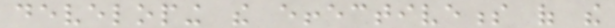developing the effectiveness of the
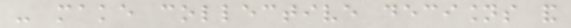- make collective decisions and
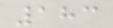183
